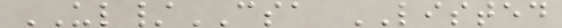UL/CSA LISTED
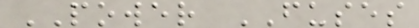POWER FUSES
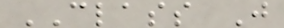CLASS J
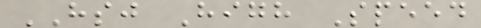HSJ High Speed
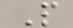P
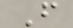F
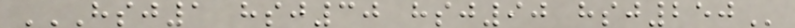HSJ1 HSJ30 HSJ90 HSJ250
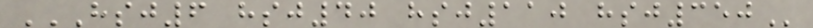HSJ6 HSJ40 HSJ110 HSJ350
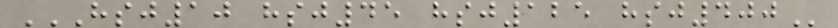HSJ10 HSJ45 HSJ125 HSJ400
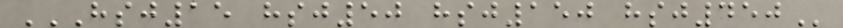HSJ15 HSJ50 HSJ150 HSJ450
